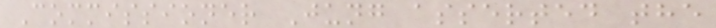Commissioner Jung asserted the
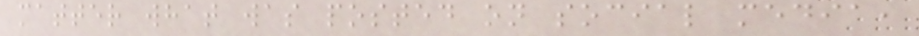matter what was posted on social media,
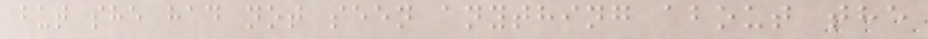but she had not seen anything about the
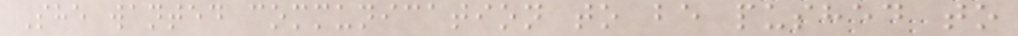She wanted communication to be pushed to
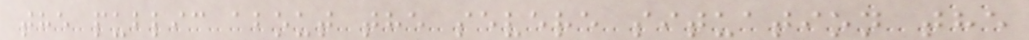the public about the severe situation the
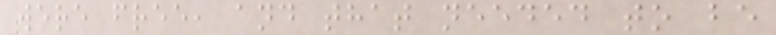were free, and that needed to be
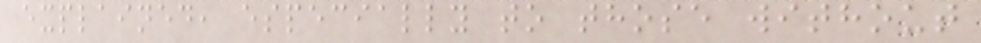explained, especially to those without
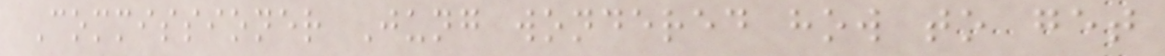Commissioner Jung wondered how to get
